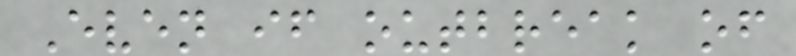Even if outbreak of
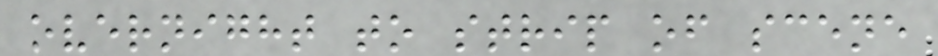overnight to strip of scene
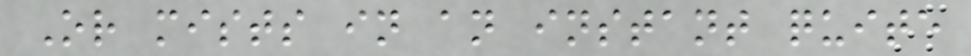Or mists in an instant quite
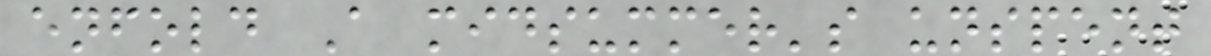enfold A midsummer's unspent
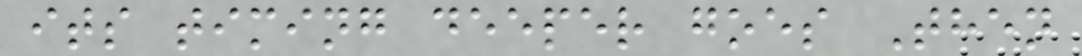its timing deeper goes Then
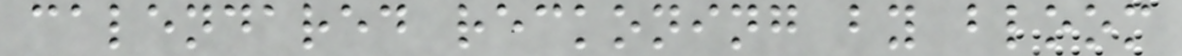calendared reckoning by bloom
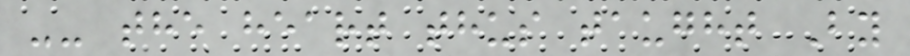-- the heart thus taught By
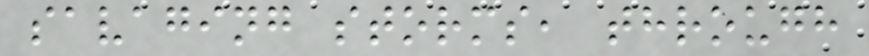savaging storms, through
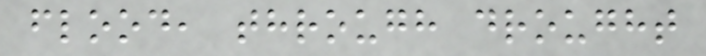flood, through drought
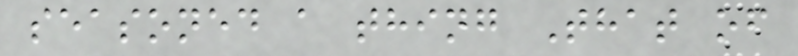seasoned a thing That of
